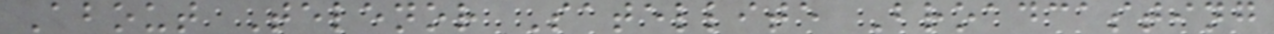About Telenor Satellite Broadcasting
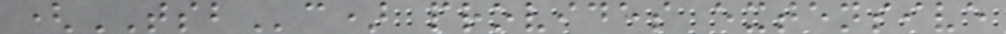(TSBc) provides extensive
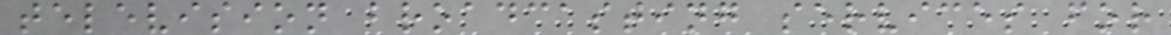television broadcasting services for
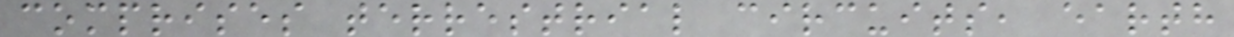comprises terrestrial circuits, earth
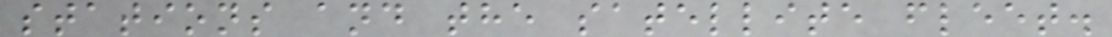stations and the satellite fleet.
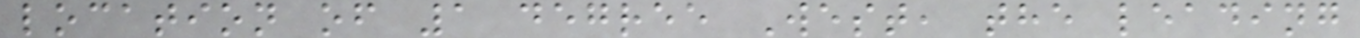location of 1 degree West, the leading
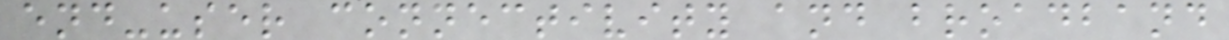end-user connectivity and broadband
